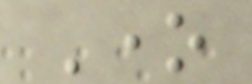One
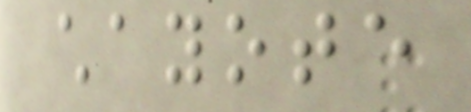chayote
